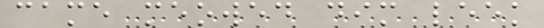came meowed dim leek
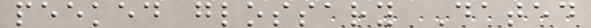peeked glossary Dated
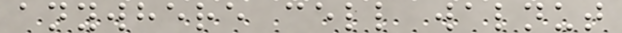anywhere cell walnut
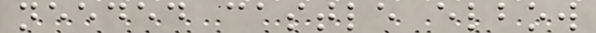needed castle elbow
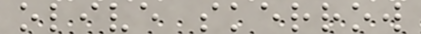olive skerrow
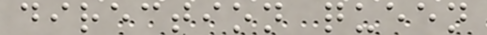direction queen
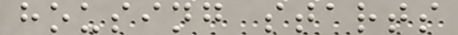housing starts
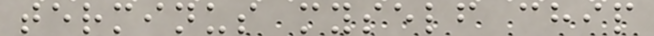terminus myself chip
